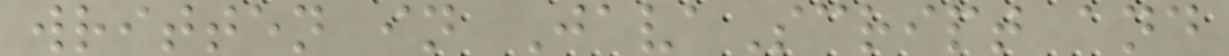written in JavaScript and
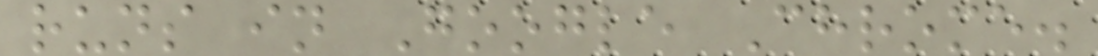runs in Google Chrome.
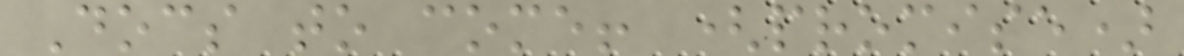Docs to come! (promise)
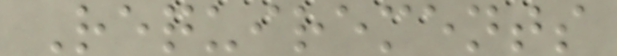Requirements
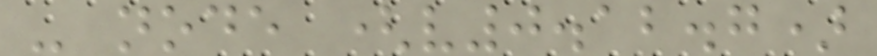- node (v0.12.7)
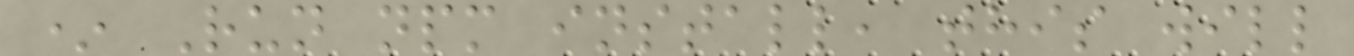* Run npm install, this will
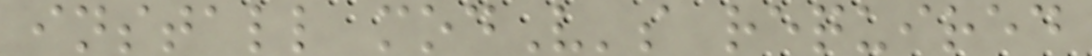install modV's required
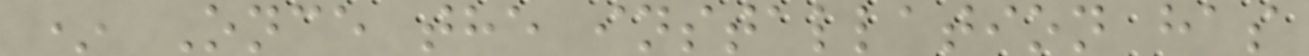* Once the installation has
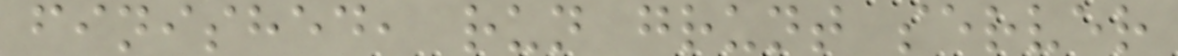finished, run grunt server
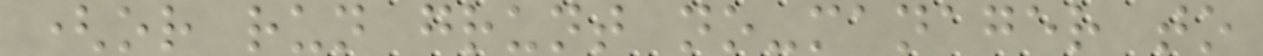(or run grunt no-manager to
